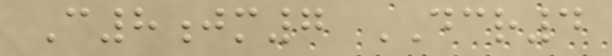C8jm7 DCR4
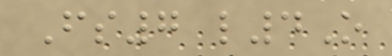Fs7 l4O
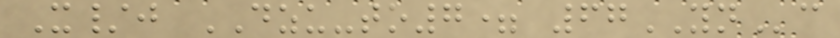X/j DZU-to7= 67YNc
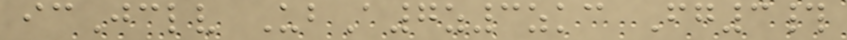icJclv UbA7z3zkc Fg3#
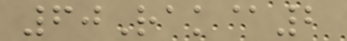60Rak@2
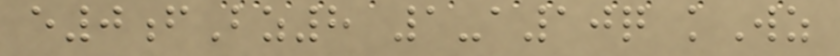e0fBz8 1-a10q kWz
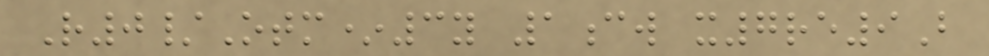R0/Otm*3y 1cw x7re9B
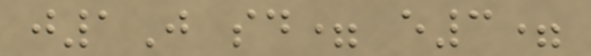j1J sd= e3=
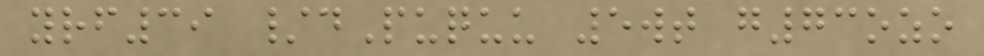yrf39 /dPuquu 5wt g73ozo
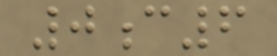0c6
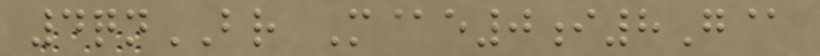4qnBR M@e0i8G@
